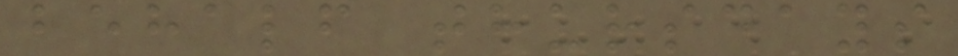behalf thursdays
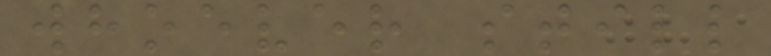whoever still
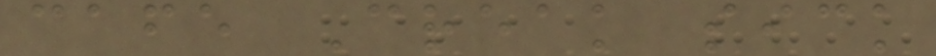cafe Creak sick
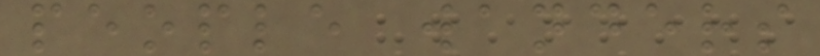people wanders
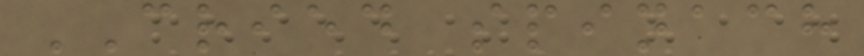CRIED spinach
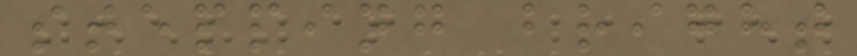stepping bright
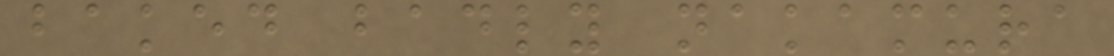baked badly nakamura
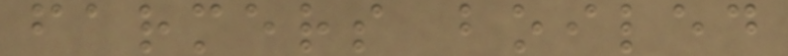farmers boiled
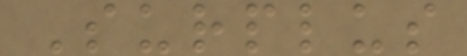Surplus
